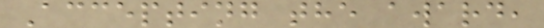Accepting the award,
